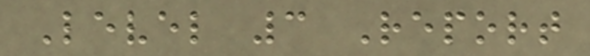Level 3 Report
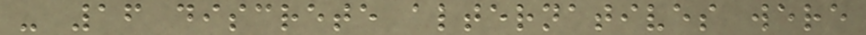- 16 discrete alternatives were
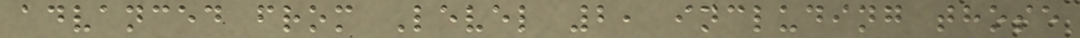advanced from Level 2, including those
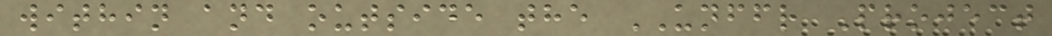within and outside the UNFFR Project
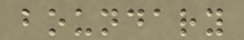boundary
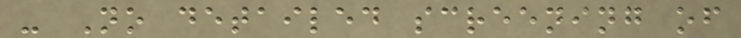- No detailed screening of
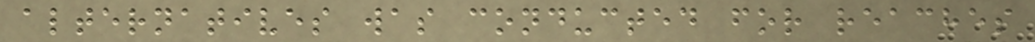alternatives was conducted for reaches
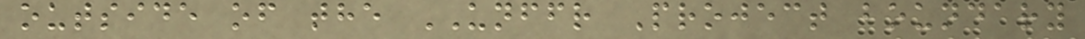outside of the UNFFR Project boundary
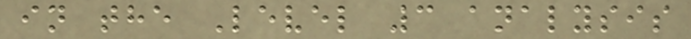in the Level 3 analysis
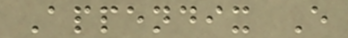Appendix E
